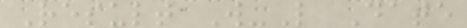Result W-L Date
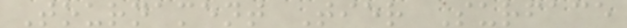Tournament Tier Surface
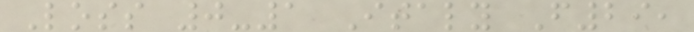Loss 0-1 Italy F29,
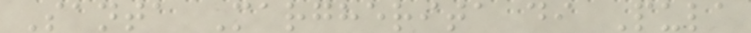Santa Margherita di Pula
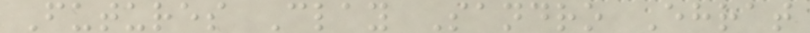Futures Clay Sandro Ehrat
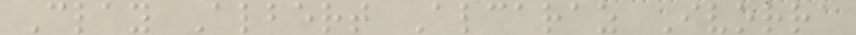Clay Albert Alcaraz Ivorra
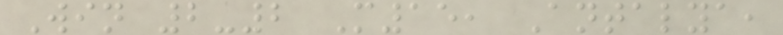Win 2-2 M15, Antalya,
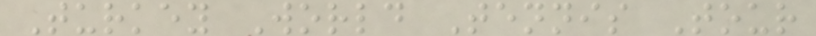Turkey World Tennis Tour
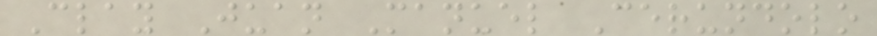Clay Juan Manuel Cerundolo
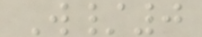W/0
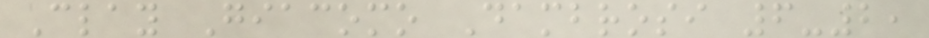Clay Giacomo Dambrosi 6-2,
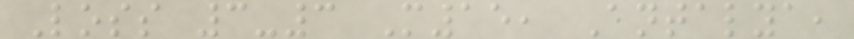Loss 3-3 M15, Antalya,
